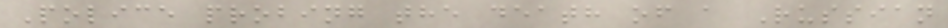Police probing the death of a Russian
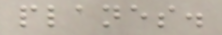planes.
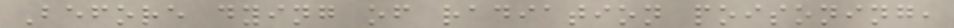Before dying of radiation poisoning,
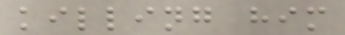killing him
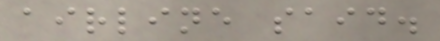airline said.
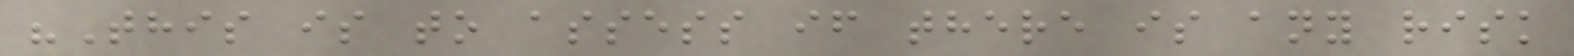"This is to assess if there is any risk
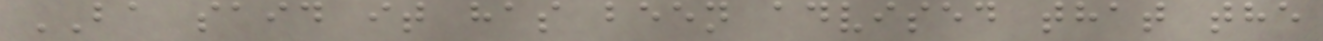BA said it has been advised that the
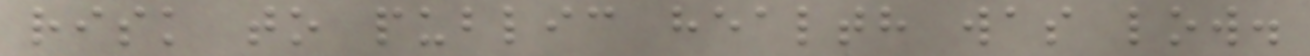risk to public health was low.
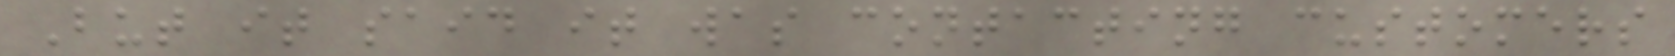But it said it was contacting customers
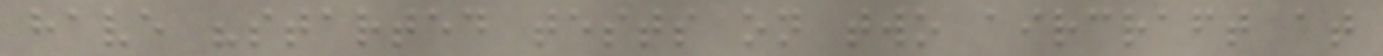have "started tests on two aircraft at
